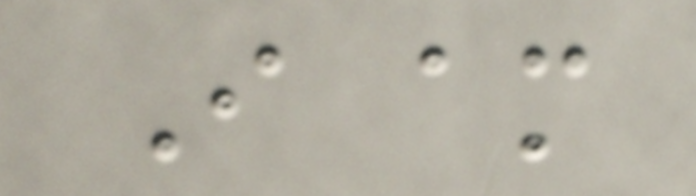I am
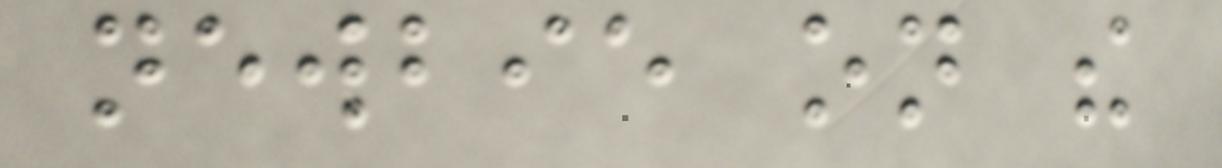newbie on the
